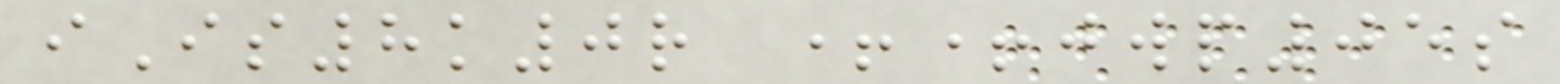iIs8k0r ++jwp05s
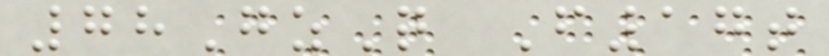78GzQ F17t
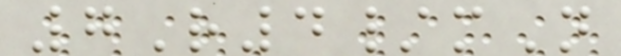7R4/mN
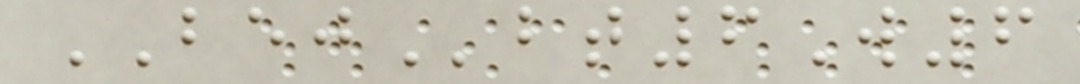BEJbt6W6
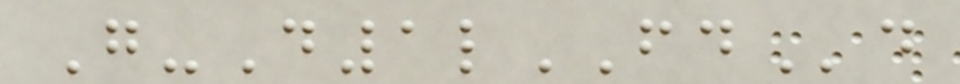G-D1lFDd
